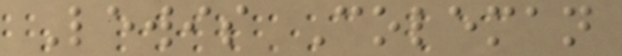Lewis Coleman
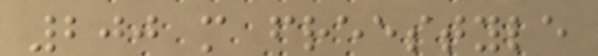200 m freestyle
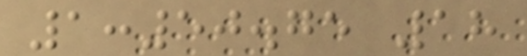1:50.75 18
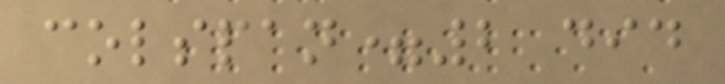colspan=2 did
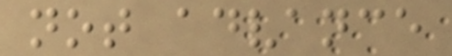not advance
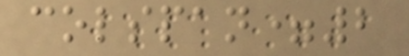colspan=2
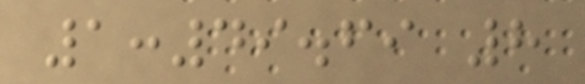1:49.69 8
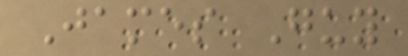James Guy
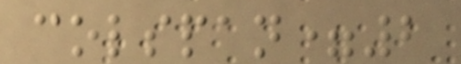colspan=2
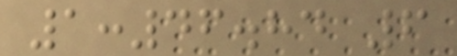1:46.84 6
